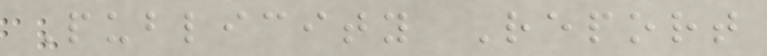Publicity Report
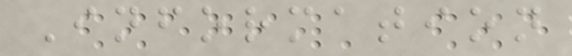Information
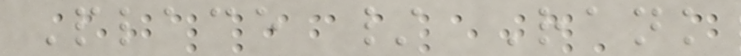Place / Rank
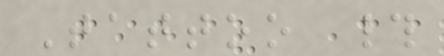Tattoo #
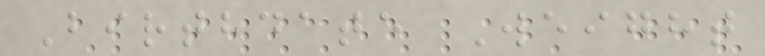Birthdate Weight
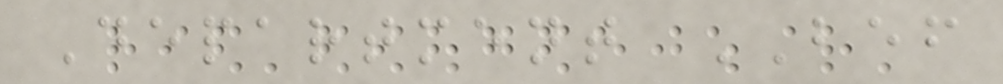Department BEF
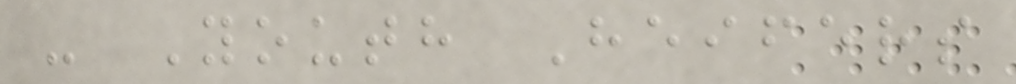- Youth Heifers
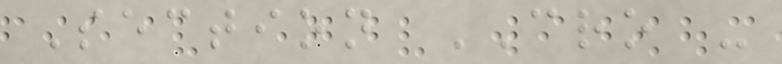Section CRO -
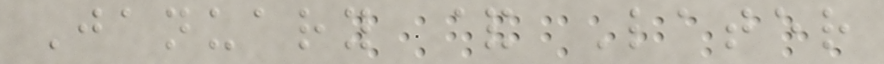January & Later
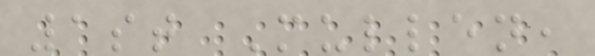1st Mullen,
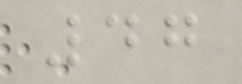47
